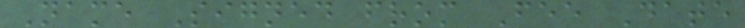Name Signed from Fee Date
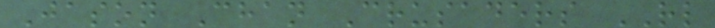Jason Chan Crusaders RL
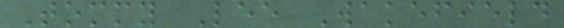Tommy Lee Wakefield
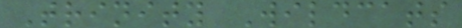Trinity Wildcats
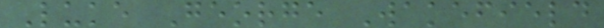Luke George Wakefield
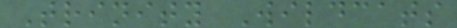Trinity Wildcats
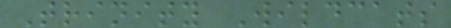Trinity Wildcats
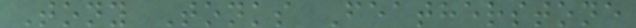Tony Tonks Featherstone
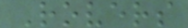Rovers
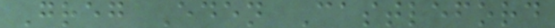Greg Eden Castleford
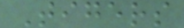Tigers
